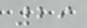29
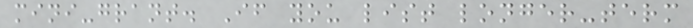mini-grant. If you list longer-term
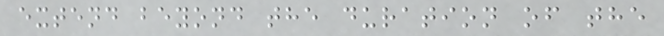extend beyond the duration of the
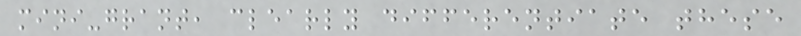mini-grant, clearly differentiate these
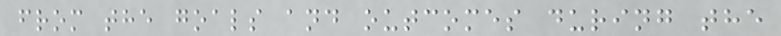from the goals and outcomes during the
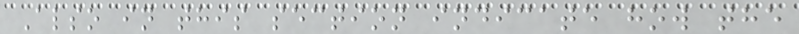Also in this section indicate how the
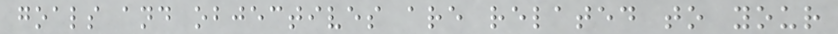goals and objectives are related to your
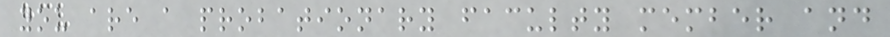you are a probationary faculty member and
